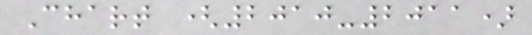Chart (2010-2011)
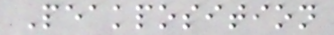Peakposition
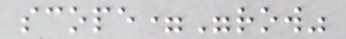scope="row"
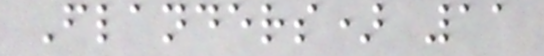Flanders) 11
